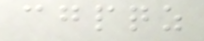cgpqz
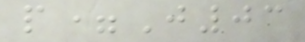p=J03
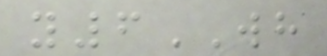y6WH
